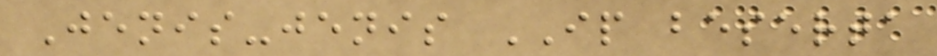Jenis-jenis IP beserta
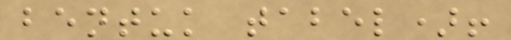bentuk tabel)!
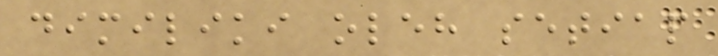dimiliki oleh setiap
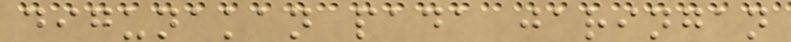digunakan pada jaringan
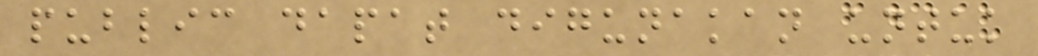public dapat digunakan untuk
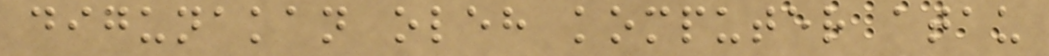digunakan oleh komputer atau
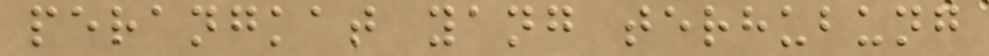perangkat yang terhubung
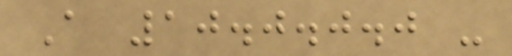A 10.0.0.0 -
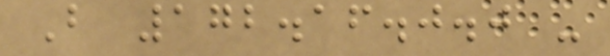B 172.16.0.0 -
